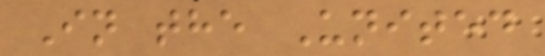In the United
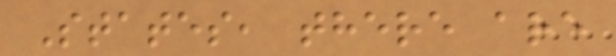States, there are
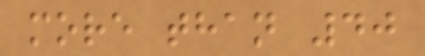more than 40
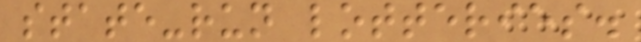state-run lotteries.
